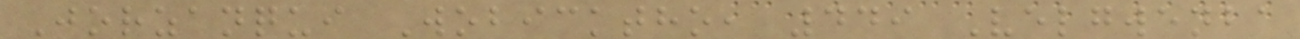Jorzanqui Wobicktho, 449 Velgwenba
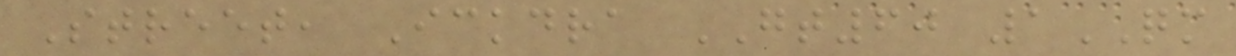Street, Ickdra GT60 1QM
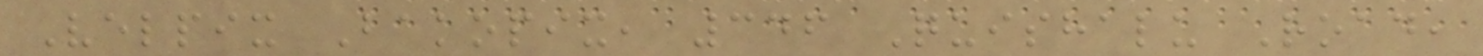Velpix Bakopix, 346 Quishalu Road,
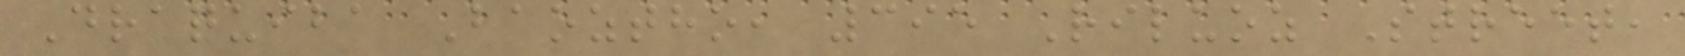Draquiba Baoztho, 395 Riluoz Street,
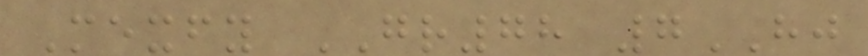Mexfy GR78 7HJ
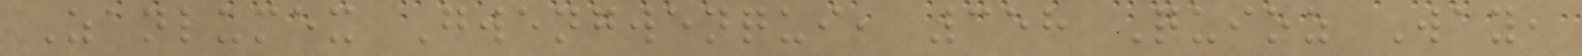Zanlumex Gwengwenqui, 358 Quioz Way,
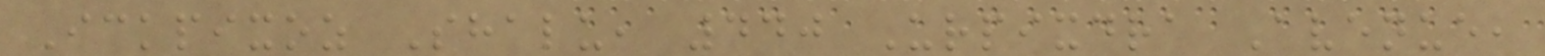Ickpixoz Shalu, 440 Urpixdra Avenue,
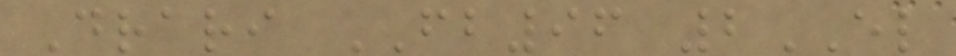Drari FB96 2EL
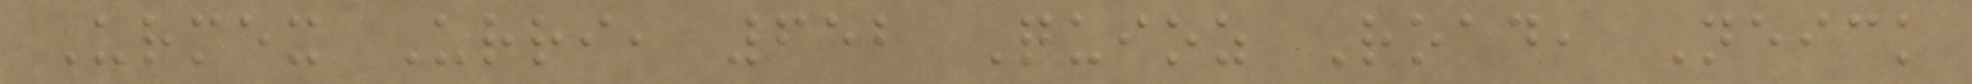Urmex Urri, 652 Quioz Road, Neick
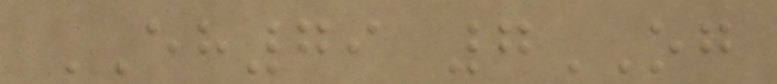EH79 7OG
